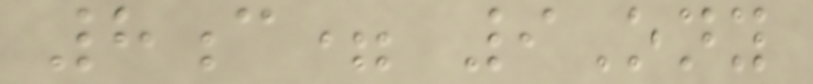8c= 9Ony
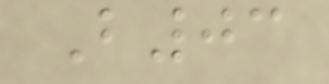B03
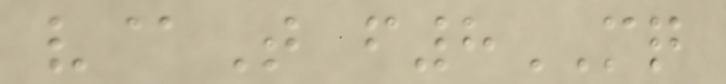v@T f8MQ
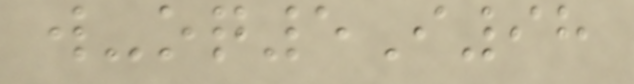w-oq5I98
